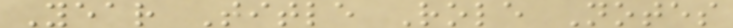Year Title Role Notes
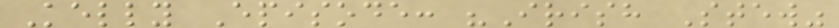Kelly Episode: "Irish Stew"
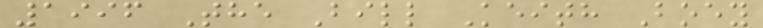1996 The Bill Keith Boey
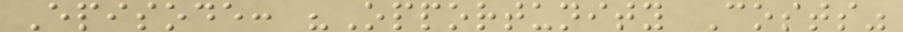Episode: "Opportunity Costs"
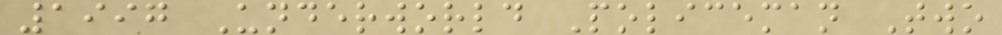1997 Underworld Policeman Two
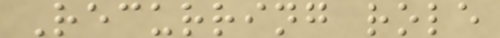Recurring role
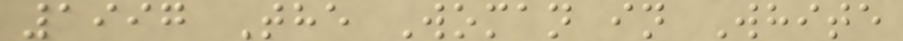1997 The Woman in White
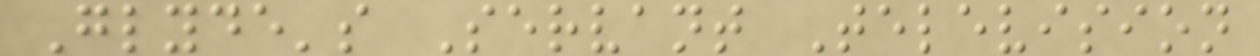Glyde's Servant Television
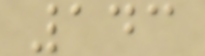143
